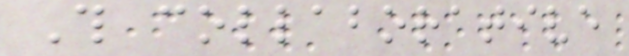This collaborative
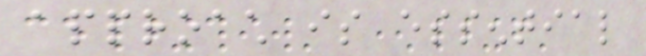approach is essential
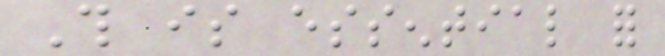This is essential for
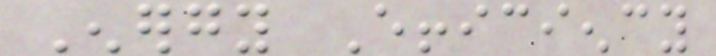Energy Efficiency
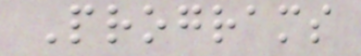Programs
